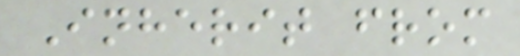Inherit from
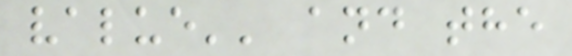value'' and the
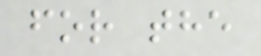for the
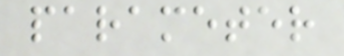parameter
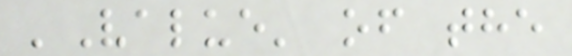'Value' of the
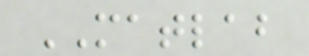MATLAB
